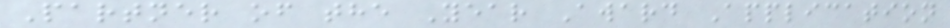Partner of the Year Award Application
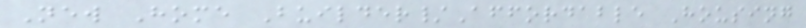New Home Builder/Affordable Housing
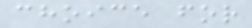choice for
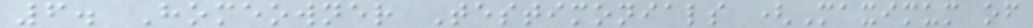6. Homeowner Testimonials (Maximum of
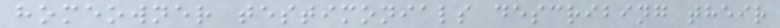homeowner testimonials describing their
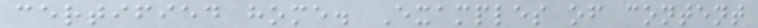certified home. Examples of content
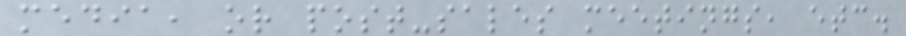media, or post-sales meetings, etc.
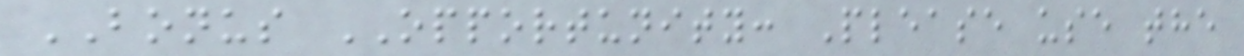BONUS OPPORTUNITY: Please use the
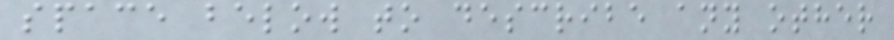space below to describe any other
